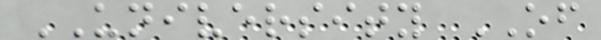UNIVERSITY OF
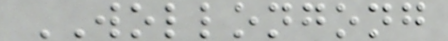WOLLONGONG
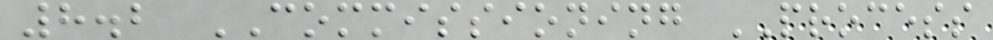8.2 COMMISSIONING PROCESS
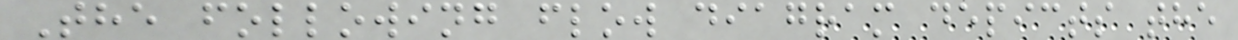The following flow diagram depicts the
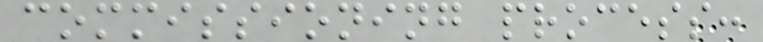commissioning process:
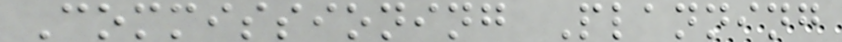Commissioning Planning
